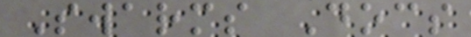Swarms Docs
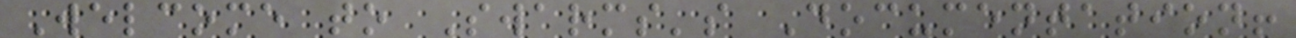Welcome to Swarms's Documentation!
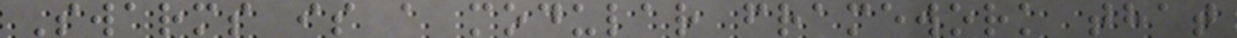Swarms is a modular framework that
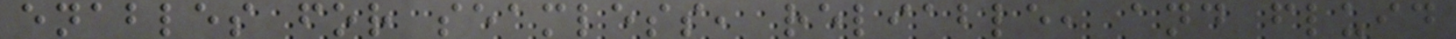enables for seamless, reliable, and fluid
